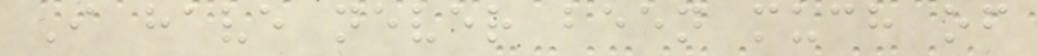I have never been much of
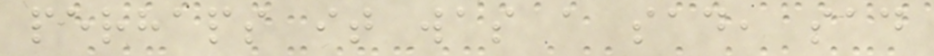perhaps it was a sad, sad
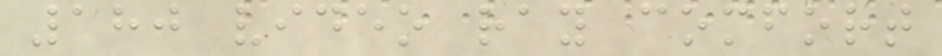180 video ray comfort
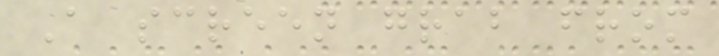A screen grab from
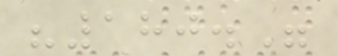"180."
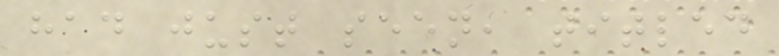had just seen, titled
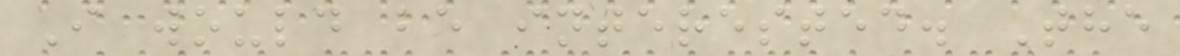I would be interested. The
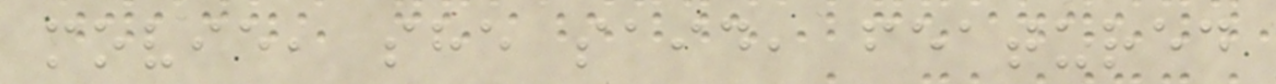movie, she said, featured
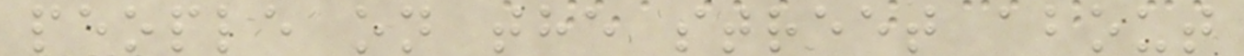people on the street about
